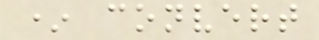* convert
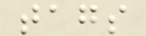tags
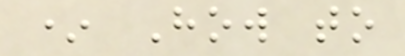* How to
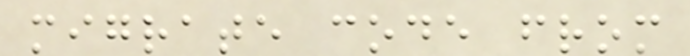migrate code from
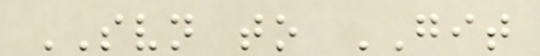SVN to GIT
